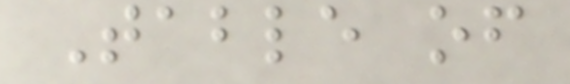Table of
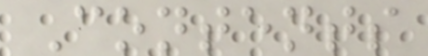Contents
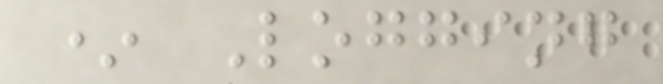* Logging
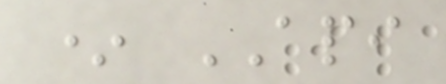* API
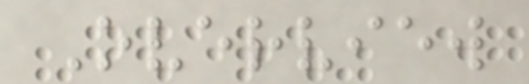Overview
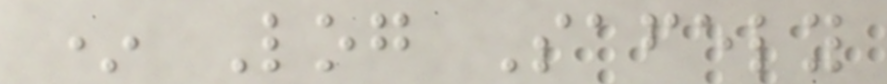* Log Safely
